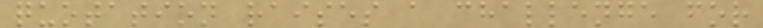quotation raises a challenge for
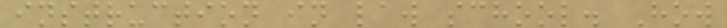instruction in law school. How
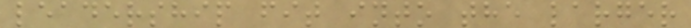leadership fit into the larger
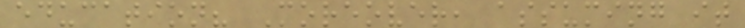education? Moreover, assuming it
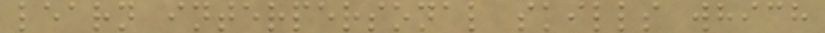learn interpersonal skills which
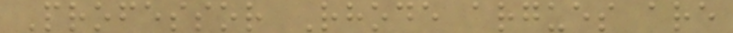Professor Rhode argues are
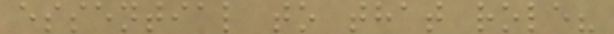essential to that role?
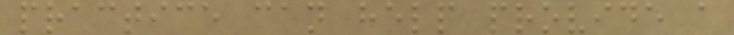practice can help provide a
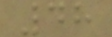48
